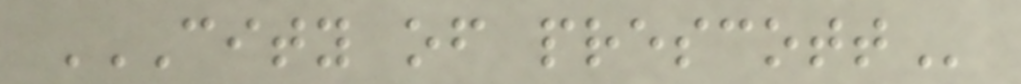CITY OF PRESCOTT
